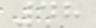48
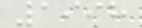1998
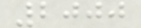2000
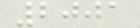2001
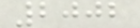2002
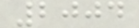2004
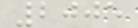2005
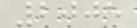2005
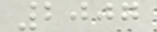2007
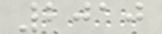2010
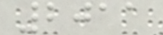2011
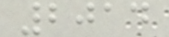2014
